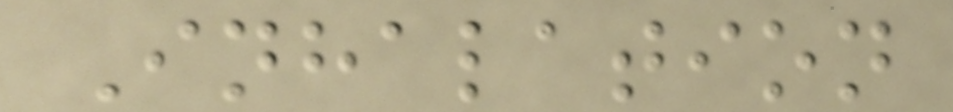Inhalation
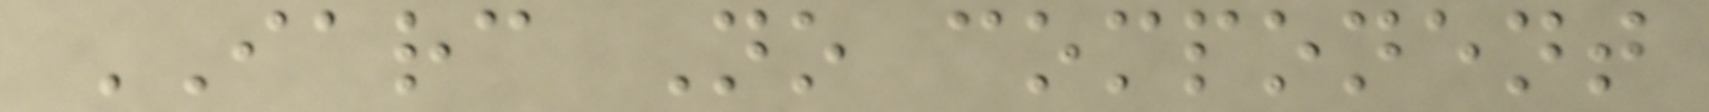IARC No component
